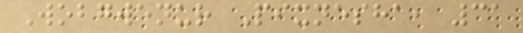Wobgwenur Pixnesha, 31
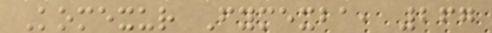Komexur Fymexba, 267
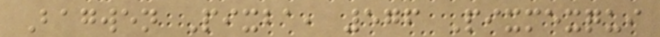Bagwen Pixba, 576 Pixmexqui
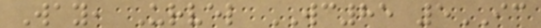Way, Urvel WC85 5IC
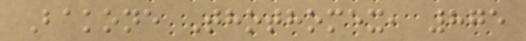Bakone Thothomex, 875
